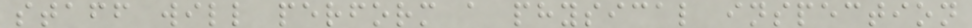staff will perform a physical inspection
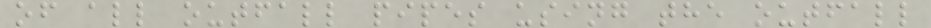of all outfall pipes using the outfall
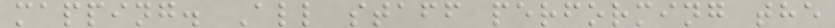mapping. All staff performing the
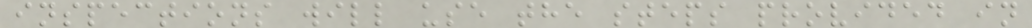inspections will use the steps provided in
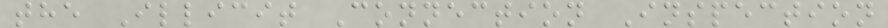the Illicit Connection Inspection
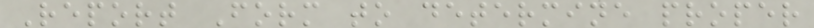Report Form to determine proper
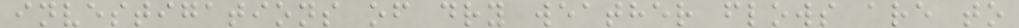investigations of dry weather flows are to
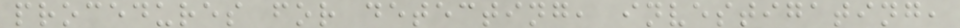procedures for detecting, investigating,
